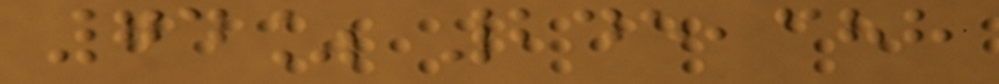74% 245,388
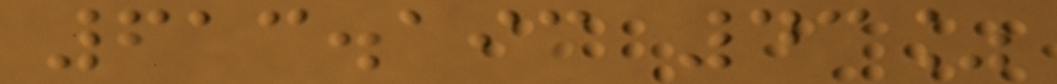613.193 43%
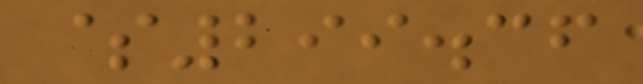$299.36
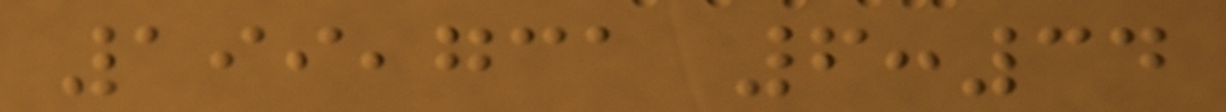199,731 6:34
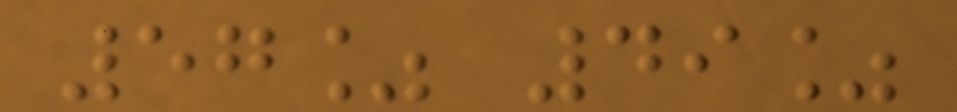57% 49%
